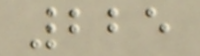225
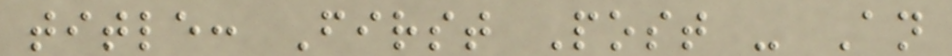title: First Post - An
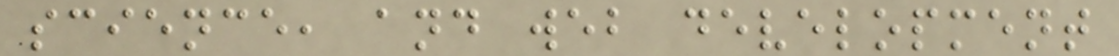science, and web development
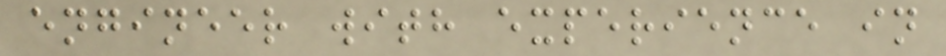engineer with experience in
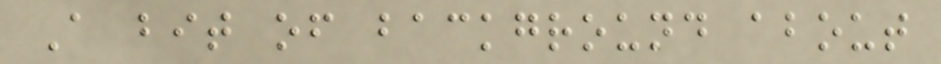A bit of background about
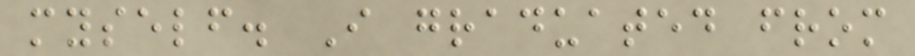myself. I graduated from
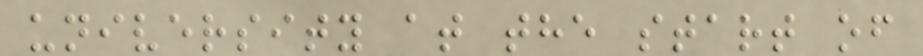university at the start of
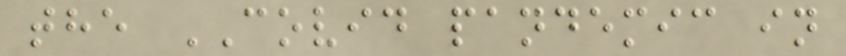the COVID pandemic in
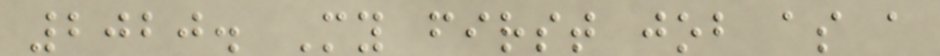2020. My first job as a
